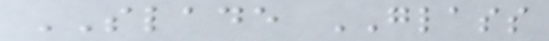SLADE GLASS
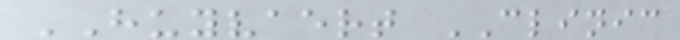HUYVAERT CLINIC
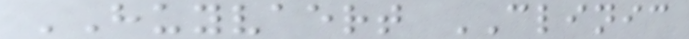HUYVAERT CLINIC
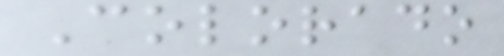Colorado
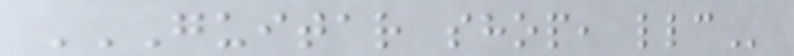GUITAR SHOP, LLC
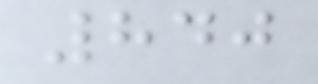840
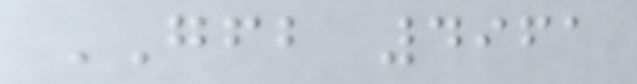GFB 4961
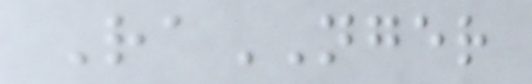RaNGER
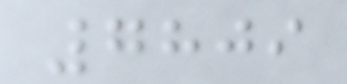7809
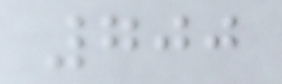700
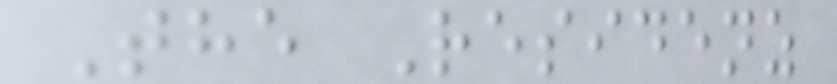The Residenz
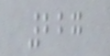227
